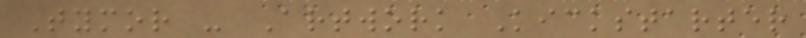Tymor - Artwork Kickstarter
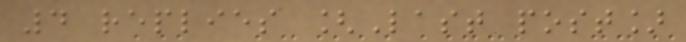4 replies [Last post]
